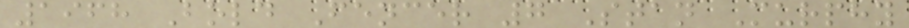1968 Bold Fencer 7 Stan Murphy
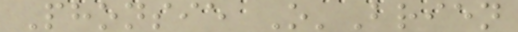Phonsie O'Brien
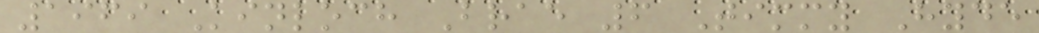1969 Kinloch Brae 6 Timmy Hyde
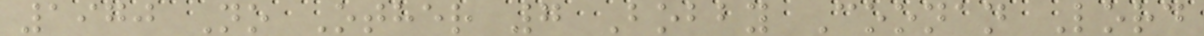1970 No Other 7 Bobby Coonan Lord
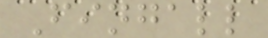Fingall
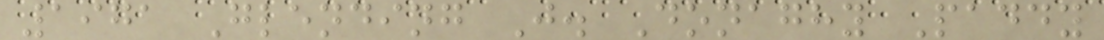1971 Glending J. Donaghy Paddy
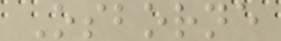Osborne
